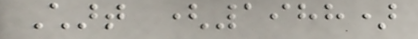Chart (1988)
